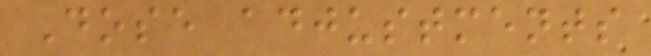Dose adjustments
